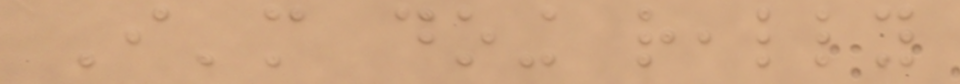I'm doing really
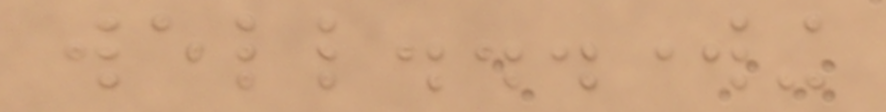well...working
